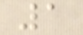1
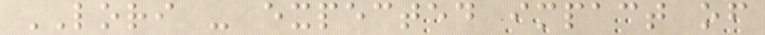LORI - expected impact of
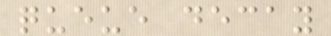queue decay
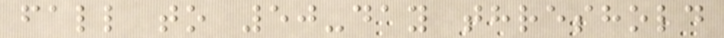fall to 50-day threshold
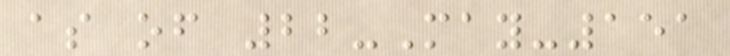as of 22-May-151
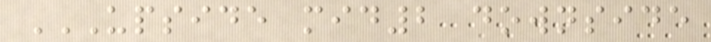UPSIDE MID2 DOWNSIDE
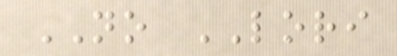NO LORI
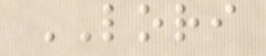LORI
